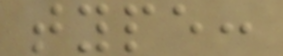type:
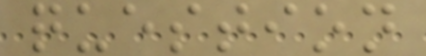question
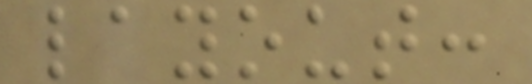layout:
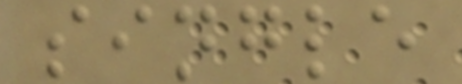single
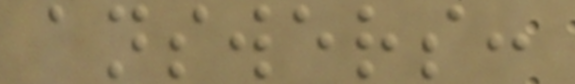answers:
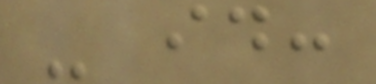- id:
